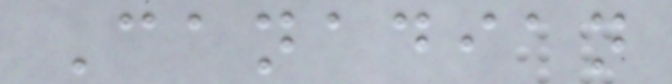Canadian
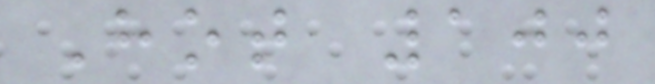Hot 100
